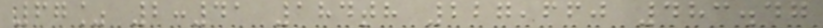67% 2:41 184th 227,660 483.47
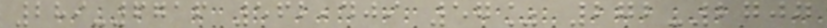289-6716 562,409 57% 272-2707
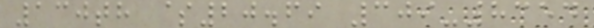130th $20.69 309-8354
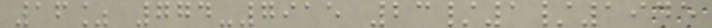16% 774-7915 23/1/1945
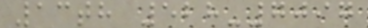13th 528-7097
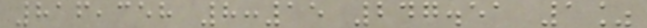816,358 8:15 247.51 1%
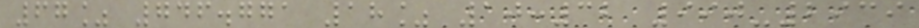67% 746.771 18% 10:32 990-2939
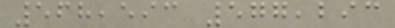568,593 577,293
